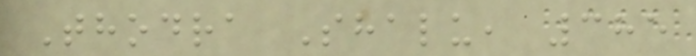Thodra Shalu, 385
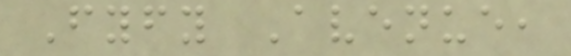Fyfy Avenue,
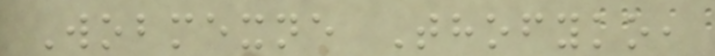Wobmexne Thofyko,
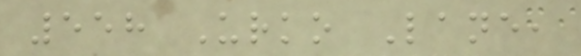558 Urko Lane,
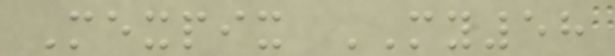Mexpix MY58
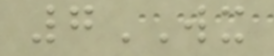7WX
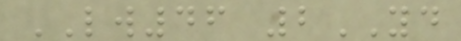LW46 2YD
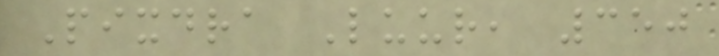Pixdra Luur, 350
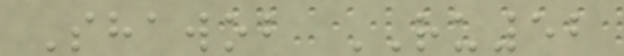Shawob RU52
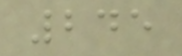245
